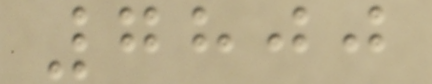7800
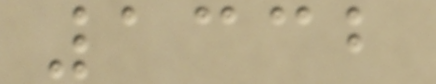1332
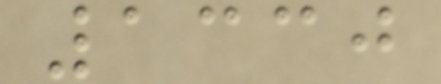1330
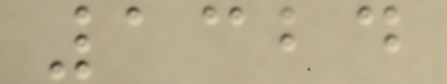1324
